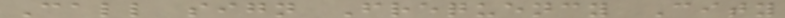Call sign Frequency City
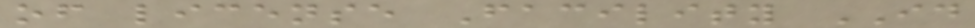of license Facility ID
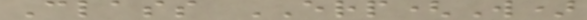Class ERP(W)
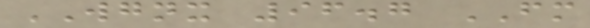WGNX 96.7 FM
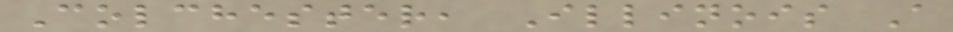Colchester, Illinois A
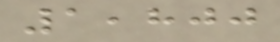1,800
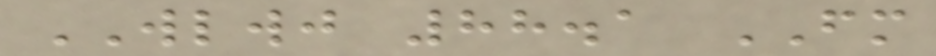WLWJ 88.1 FM
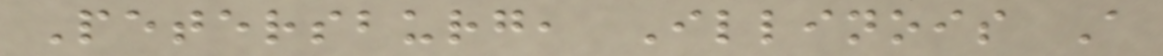Petersburg, Illinois A
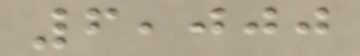6,000
